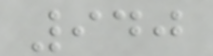940
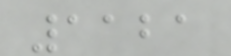1121
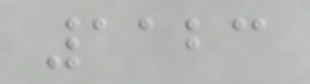1123
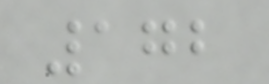172
